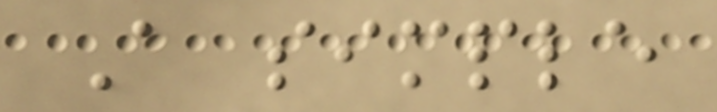A simple
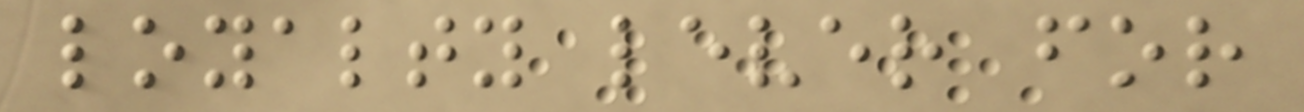loyalty lever for
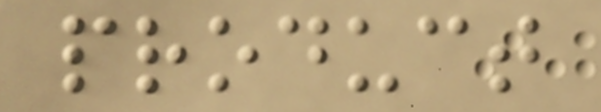product
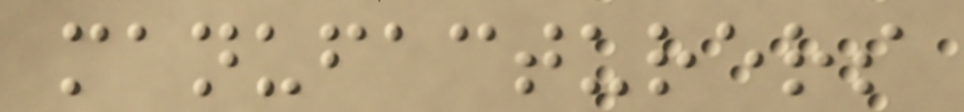manufacturers
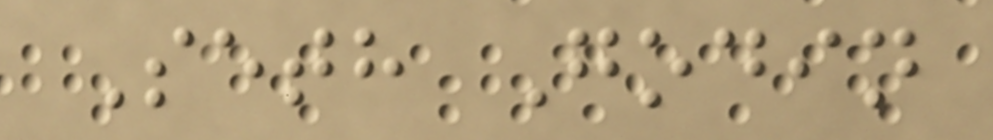Seth Godin
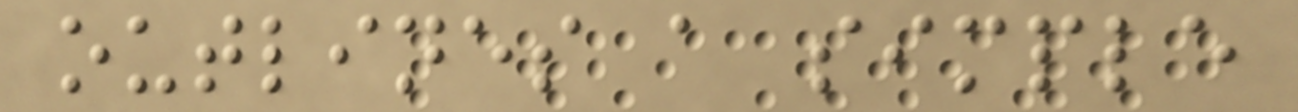outlines a simple
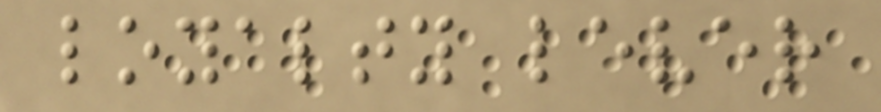loyalty lever
